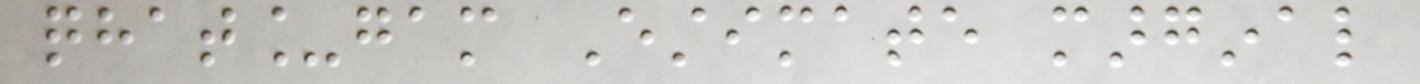qhat_gam Estimate marginal
